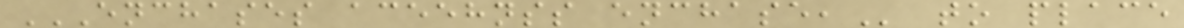ENCHASES ACEEHNSS ENCHASE, to place
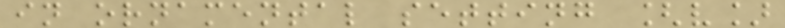in ornamental setting [v]
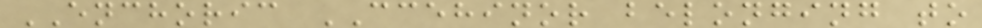ENCHORIC CCEHINOR belonging to
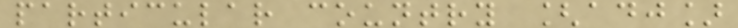particular country [adj]
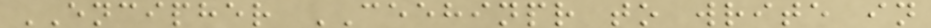ENCIPHER CEEHINPR to write in
